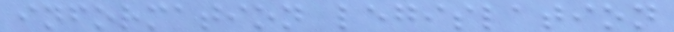information legislation
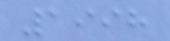1998
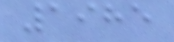1985
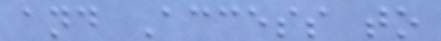and Access to
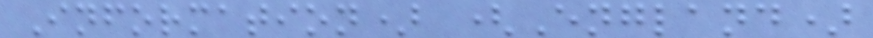Information) (England)
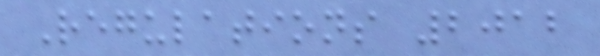Regulations 2012
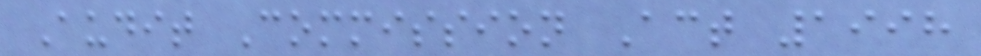Audit Commission Act 1998
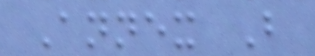Annex B
